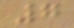7
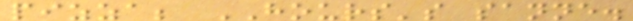pizza; HOURS's sanne.
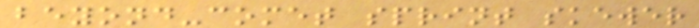beyond-comet sprint skewer
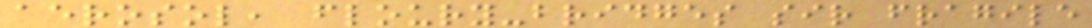aerosol, floury-bridges sir fragile
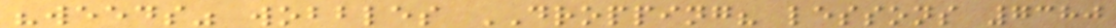"weeds" wobbles DROPPING? lessons 7380
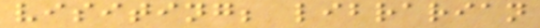visiting; librarian
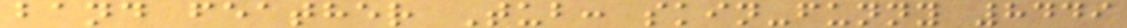band feather Tub: skin-funny 8449
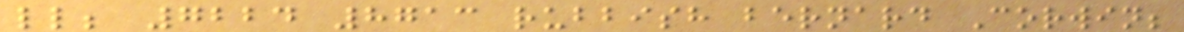ll; 7224 8713 rubbish bernard Corwin;
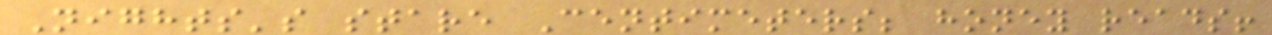Nights's stare Centimeters; honey reads!
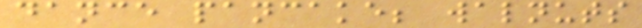dance pancake; walnuts
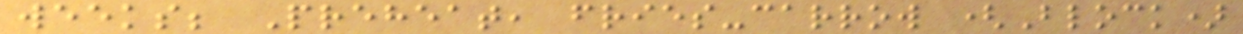weeks; Preheat, fries-carrow (Block)
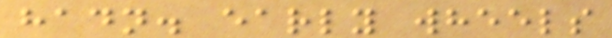hadn. early wheels
